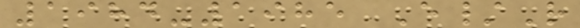1984-1985 E/R
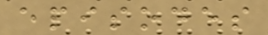episodes
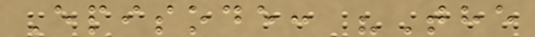Episode: "The
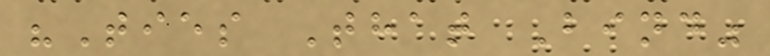"Ties That Bind"
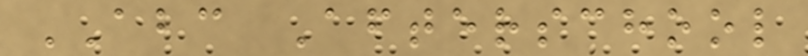ABC Afterschool
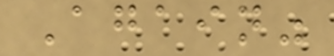Again"
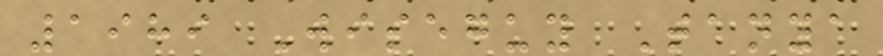1989 Wiseguy Tanya
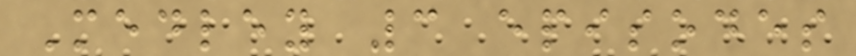Medley 3 episodes
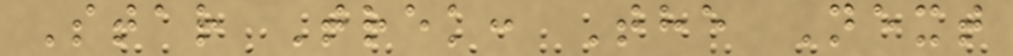Star Trek: The Next
